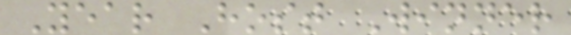Year Host Winner
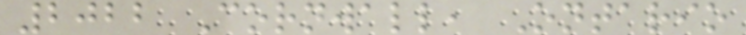2022 Cornwall, Ontario
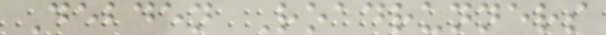Debden Roadrunners
